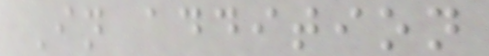In addition
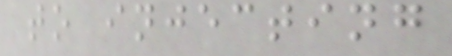to injecting
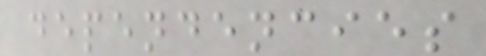dependencies
